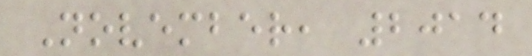November, 2014
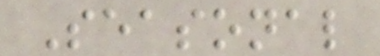Seasonal
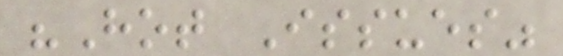"Hot Issues"
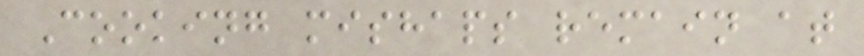Cooking mishaps remain at
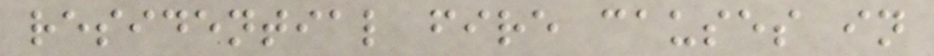residential fire causes in
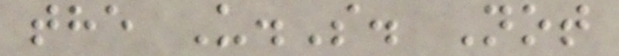the U.S. Not
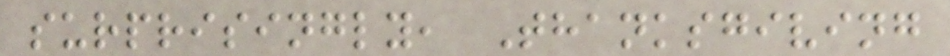surprisingly, Thanksgiving
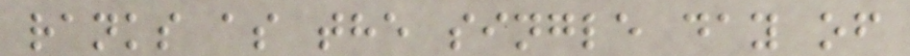ranks as the single day of
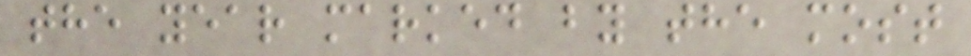the year marked by the most
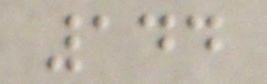144
